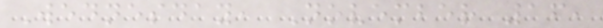Wednesday, November 16,
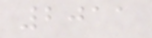2011
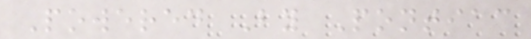Powered By Pontiac
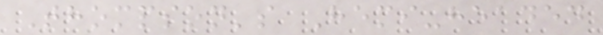Thompson's Hemi-headed
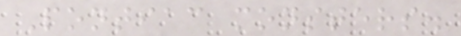Pontiac monsters.
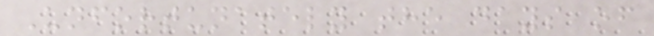Unfortunately the days of
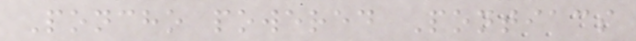Poncho powered Pontiacs
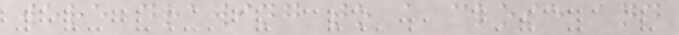were drawing to a close and
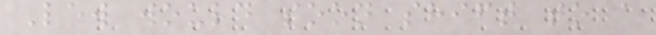Lew would soon shift to a
